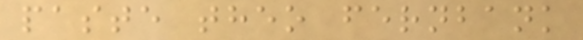paste theo fernbank
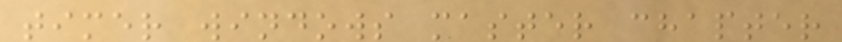timer windows master chapter
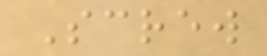Screw
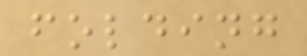folding
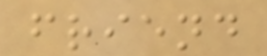friend
